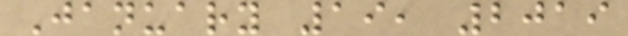January 19, 2019
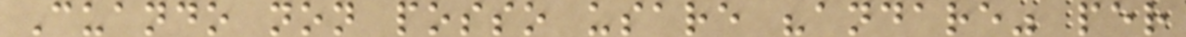Cuando non posso usare "andare" per
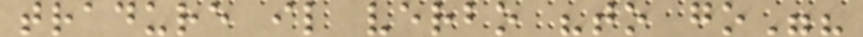tradure il verbo "to go"?
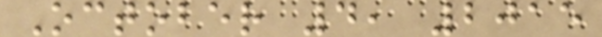October 4, 2015
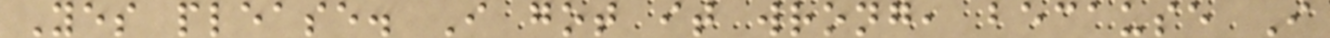Yes please. I got it wrong, because I
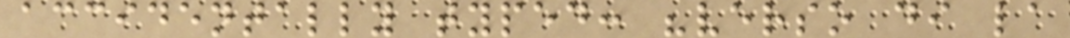accidentally typed: "verso di la
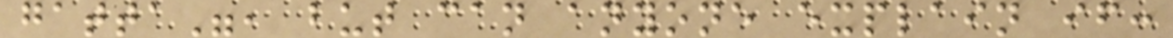gatta", but can anyone explain if:
